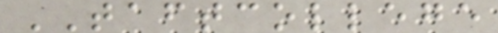TAFTCOLLEGE
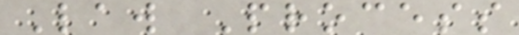Law Process
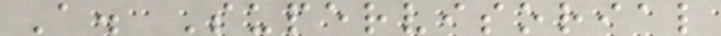A. Supervisorial
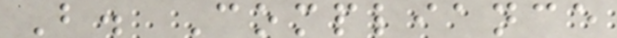B. Compliance
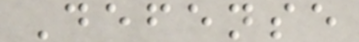Defense
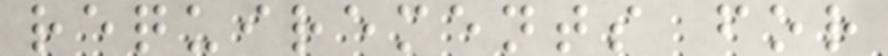requirements for
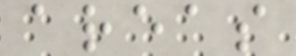areas
